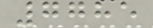7785
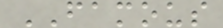FAMOUS
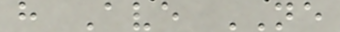h Ave NE
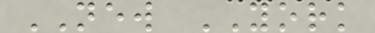NEW YORK
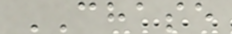CHASE
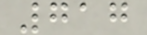717
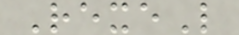RexeL
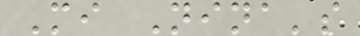Mi Nina's
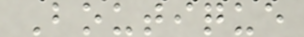Boutique
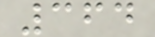364
